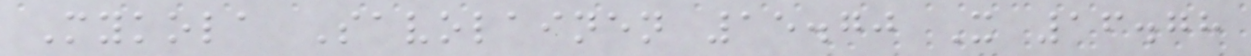Mykola Savolainen 15.70 X 16.78
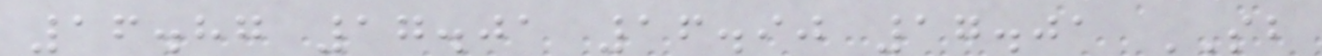16.87 17.01 16.90 17.01 SB
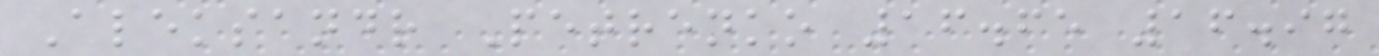Aleksandr Petrenko 16.65 16.97
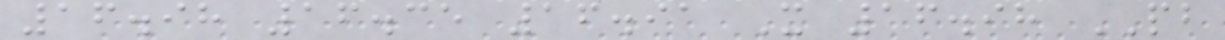16.98 16.35 16.91 X 16.98 PB
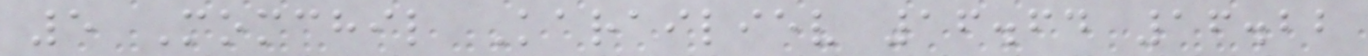5 Momchil Karailiev 16.64 16.22
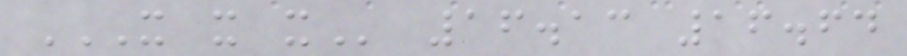X X X 16.13 16.64
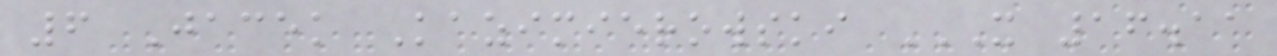6 Jacek Kazimierowski X 16.11
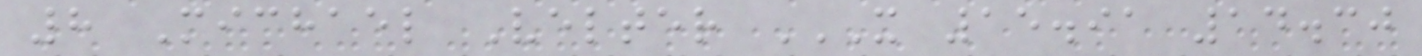8 Michael Velter X 15.91 14.30
